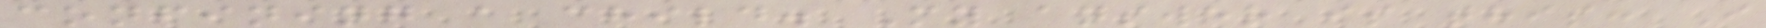confining a child. My answer is this: I
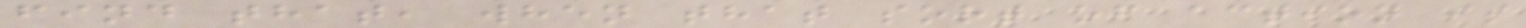find that, when that sort of action is
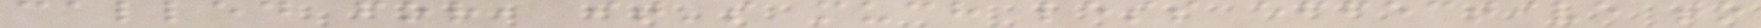called for, it's much less effective to
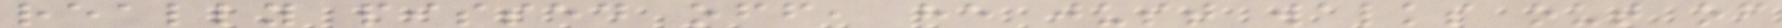really pissed off, he just walks out of
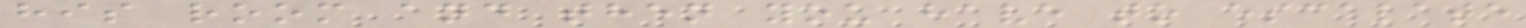his room and then you have to escalate
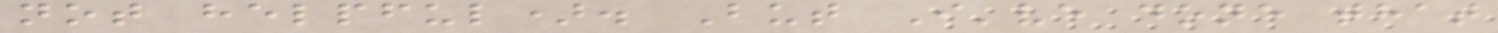not helpful). But I've done that
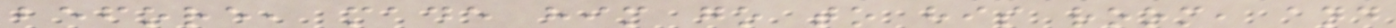before, made him go to his room, and
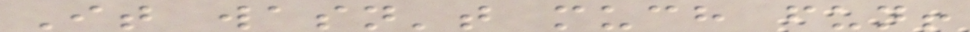It wasn't much fun!
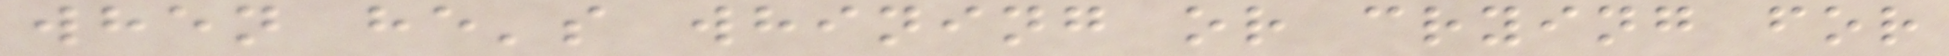when he's whining or crying for
